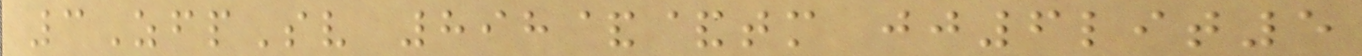3ZfpSv 898&&tm jj6lit5
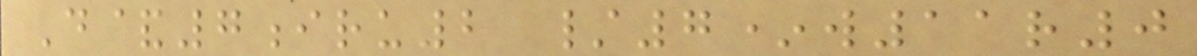D&7iru2 /7*w11r0
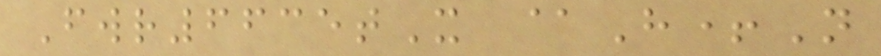Fwr6635tX @H+N
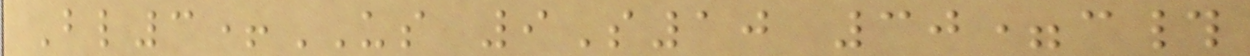Bl3+US 9S10 30=c#
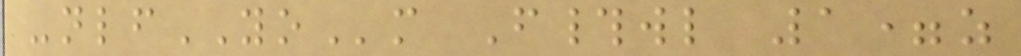-nlfYOm F#wl 1=z
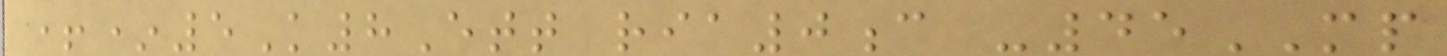+*5K8Ett ria0c -45MP
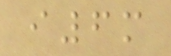i6m
